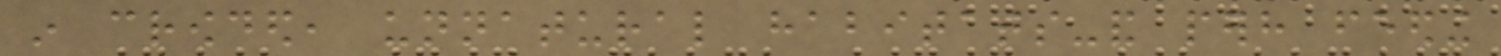in crowded, unnatural habitats-and perhaps feeding
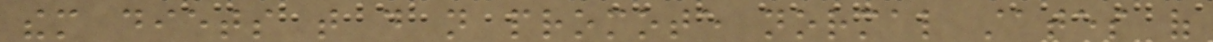them diets that do not promote normal states of
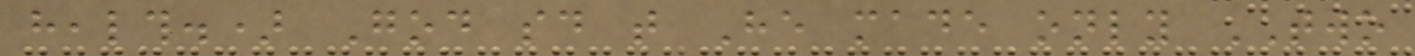health.) God said that He made only TWO
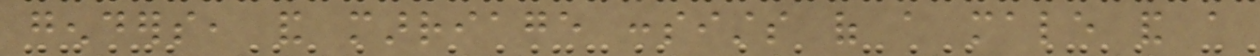genders, and marriage consists of a male and a
